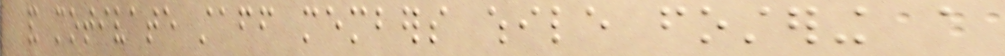and motivate staff members while fostering a
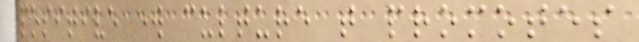positive work culture that promotes
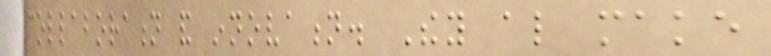collaboration and innovation. They also make
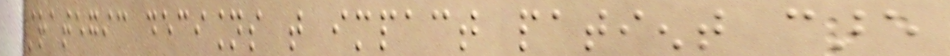strategic decisions that impact patient care
